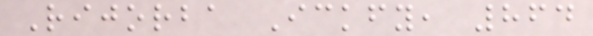Rijorba Ickfy, 864
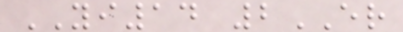YI14 2ER
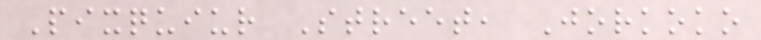Pixquiur Street, Jorkoko
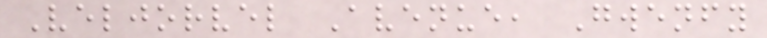Veljorvel Avenue, Gwenfy
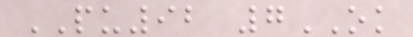PU92 7OK
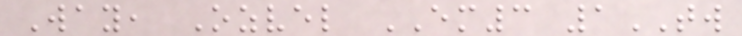Way, Ozvel EM3 1TW
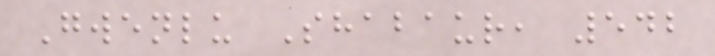Gwenlu Shabaur, 542
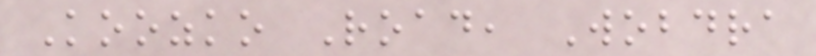Koozko Road, Wobdra
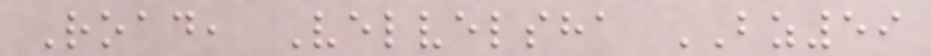Road, Velvelsha BZ59
